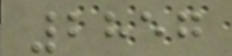2857
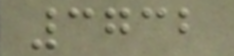3732
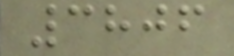3806
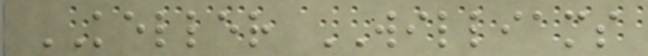KELLER WILLIAMS
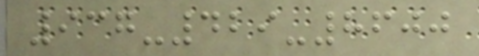937-429-8600
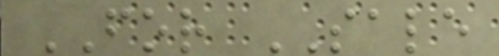FOR SALE
